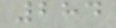284
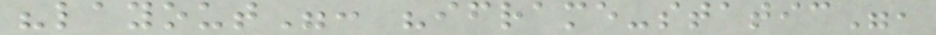"layout": "iframe-static",
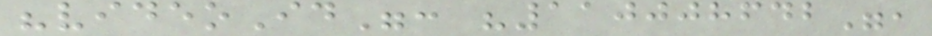"videoId": "110008642",
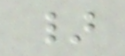}
